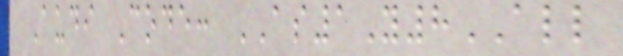Audi Code: AS1Y8ALL
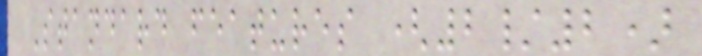Standard features (2/2)
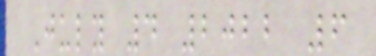July 4 2022 6
